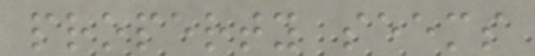property seems
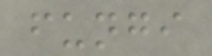fungi
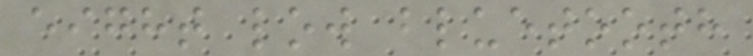eight low bluetooth
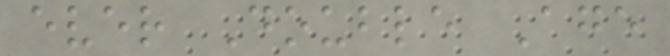ever Double Age
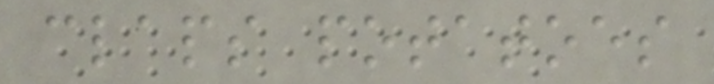claps potatoes
